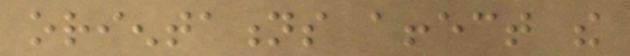orientations affect the
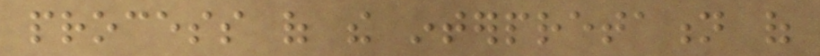process of the interpretation of
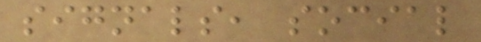signals, social
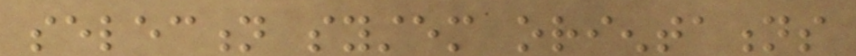selection system orientations
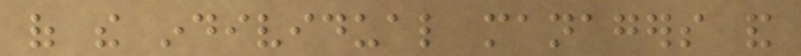of the individual managers and
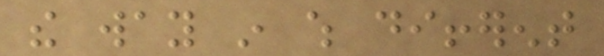the way in which different
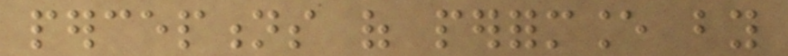perceptions of performance by
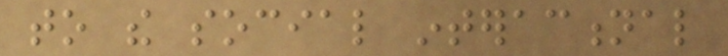to the social interactional
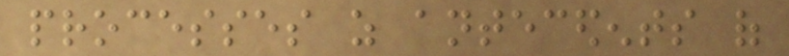processes as antecedents of
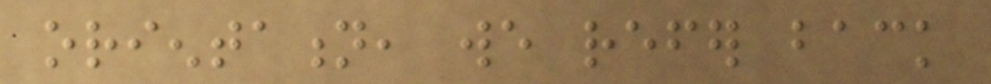orientation, we refer back
